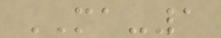MA-1
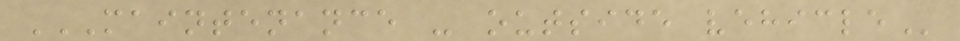MAINTENANCE - OUTSIDE VEHICLE
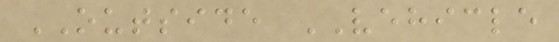OUTSIDE VEHICLE
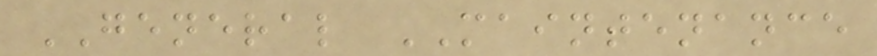GENERAL MAINTENANCE
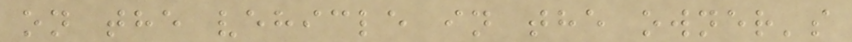on the vehicle in the owner's
